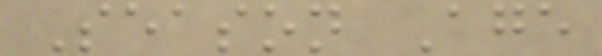Season Age
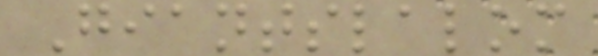Giantslalom
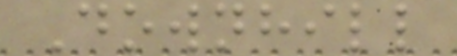Downhill
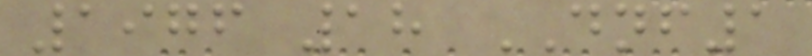1976 18 DNF1
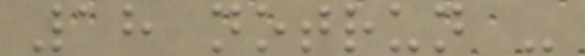18 notrun -
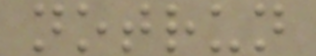notrun
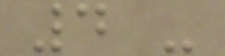4 -
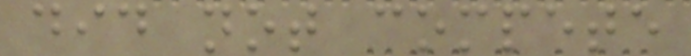did not compete
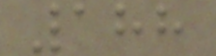188
